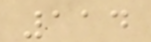114
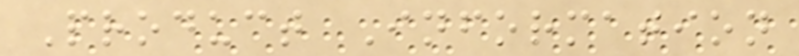Product Information
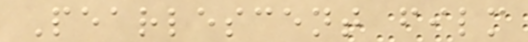Pearlescent film
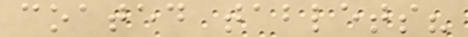coated tablets?
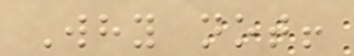Why not!
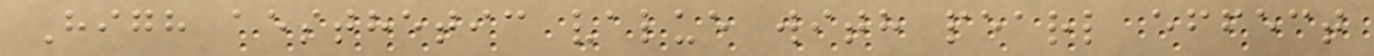High aesthetic value with pearl effect
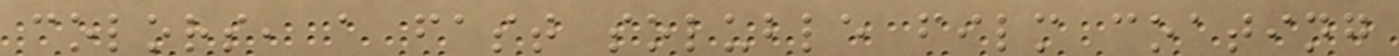colors, a fast soluble film coating
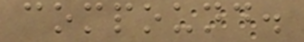compound.
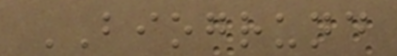BIOGRUND
